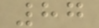87
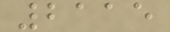2115
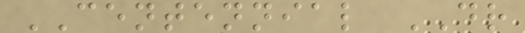CENTENNIAL DR
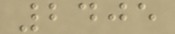2405
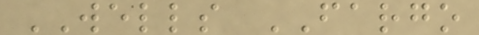WELLS FARGO
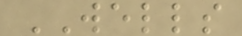WELLS
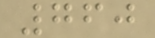760
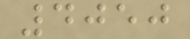4050
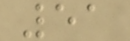51
